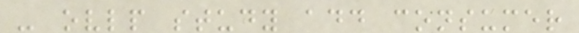- ovlp study add consumer
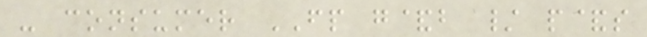- consumer FP g&b / p&s
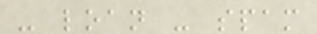- loan - spam
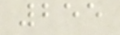255
